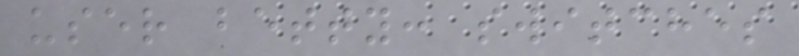user betty: switches
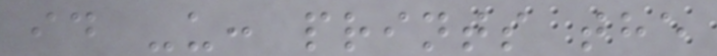id -u: prints the
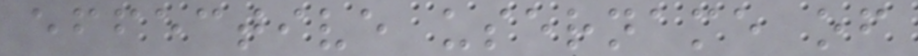effective username of
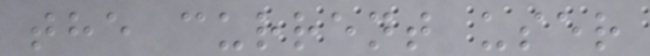the current user
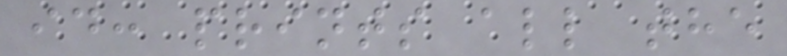id: prints all the
